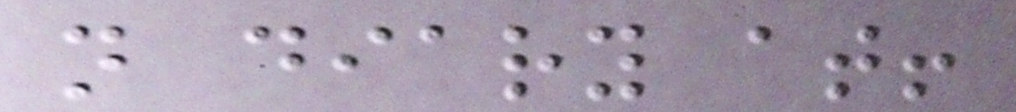n diary at!
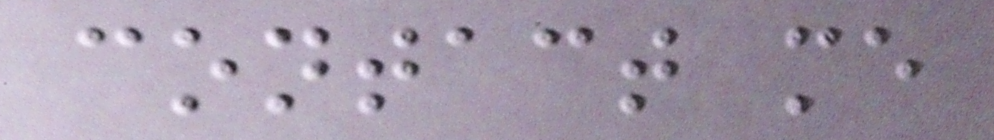contact me
